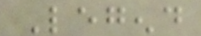Legend
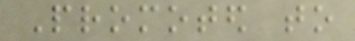Promoted to
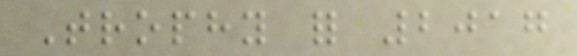Trophy for 2017
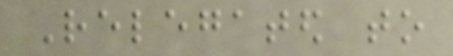Relegated to
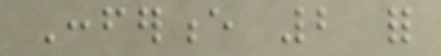Conference 2 for
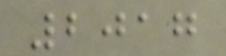2017
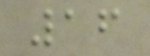16
